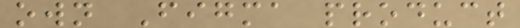own Figma product
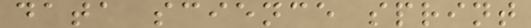data science sprint
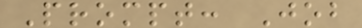Prompt: Job
